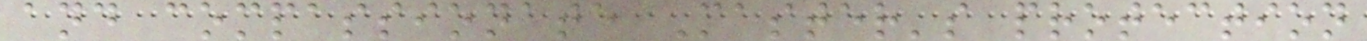and compassionate Master's protection
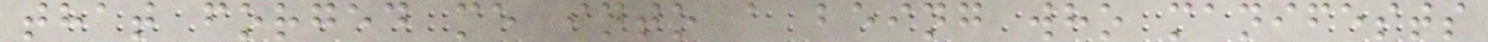that forged me into a being who manifests
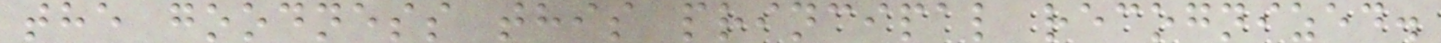the goodness this principal recognized.
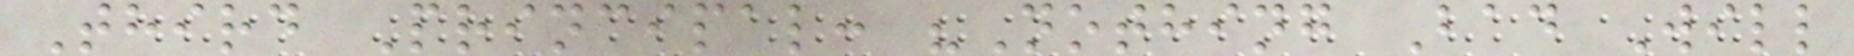Third Principal: "Nothing Bad Will
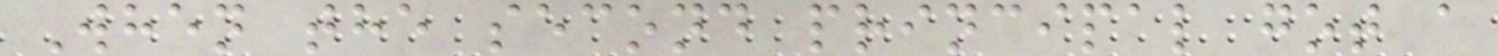When the second principal got a
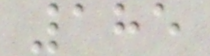185
